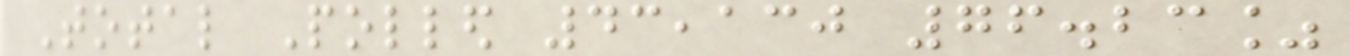Total Polled 43,130 76.23%
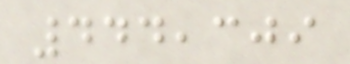444,309
